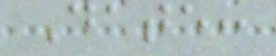Date:
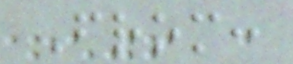From:
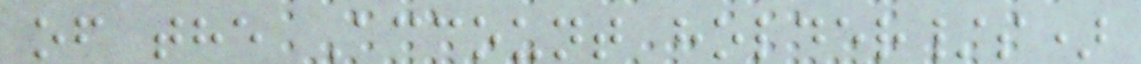of the Account holder/s)
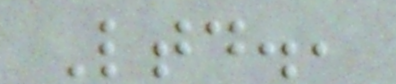Ltd.,
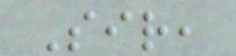Sir,
